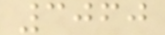3060
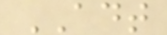ADT
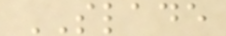SLADE
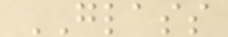GLASS
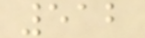512
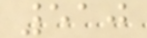510
